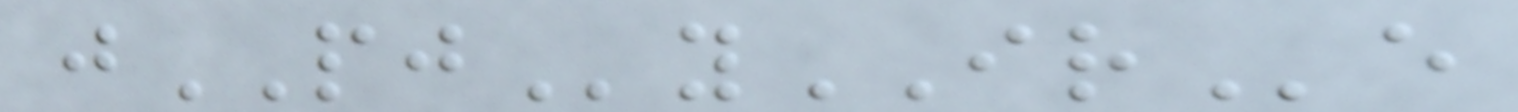jPJyIRe
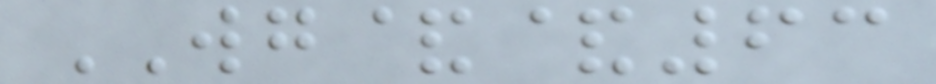WG&&63
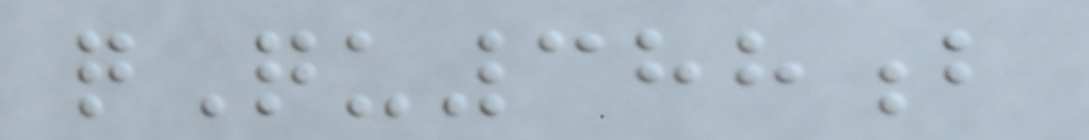qQu388b
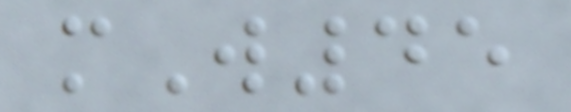mW45
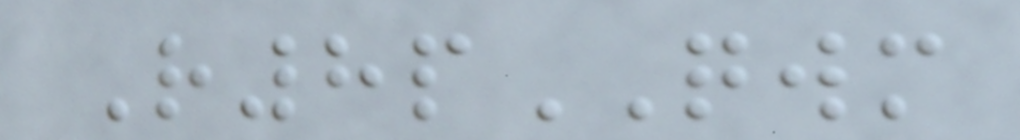R8pQWM
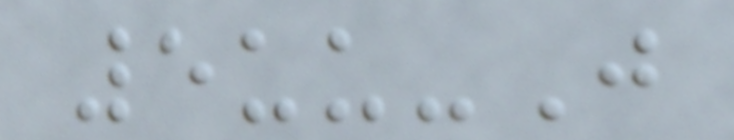5uu-J
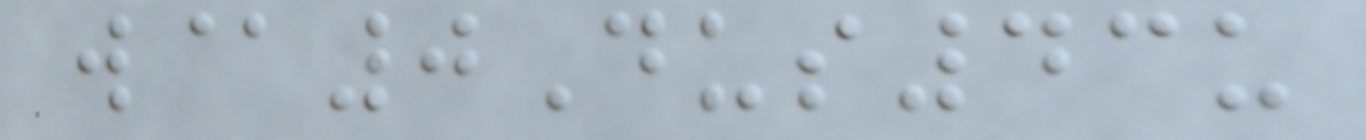w@0Dus43u
